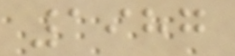1987
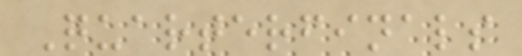Quarterfinals
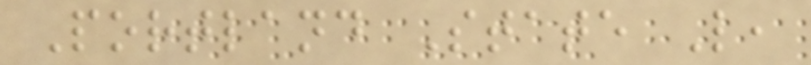Portland State L,
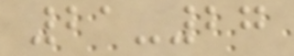21-27
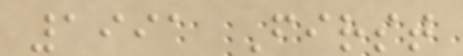1991 First
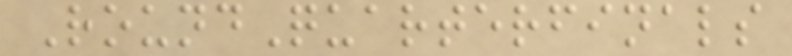RoundQuarterfinals
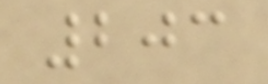203
